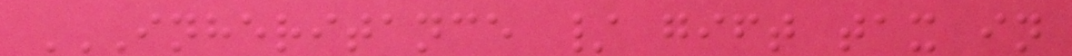INHERITANCE / GIFT TAX IN
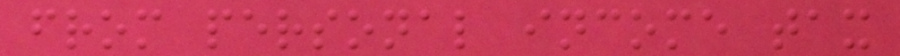from personal income tax
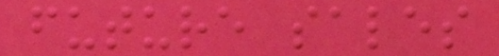future sales
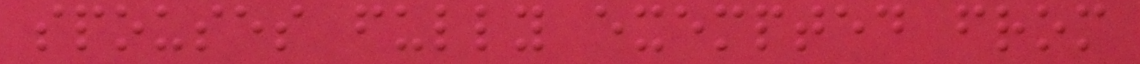spouses fully exempted from
